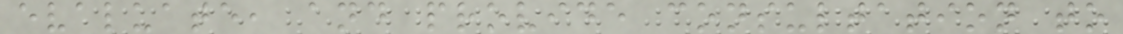evaluate, and provide consultation to
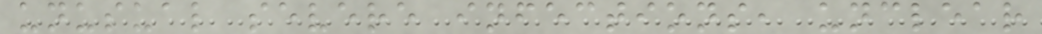unusual severe infections, unclear
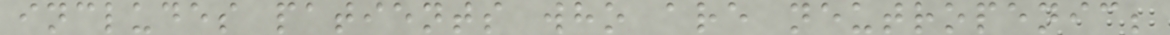includes patients who are neutropenic;
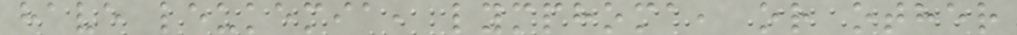have leukemia, lymphoma, or other
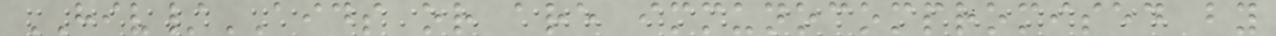HIV/AIDS or are immunocompromised by
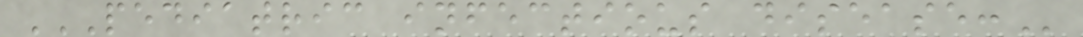PEDIATRIC INFECTIOUS DISEASE:
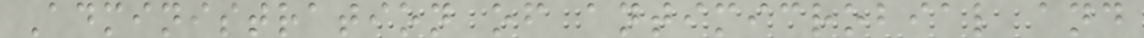Administration of antimicrobial and
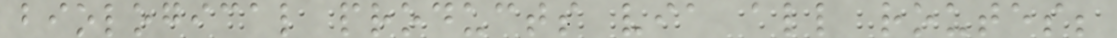biological products via all routes;
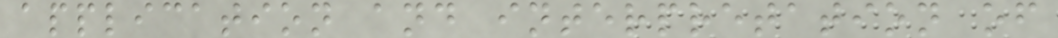application and interpretation of
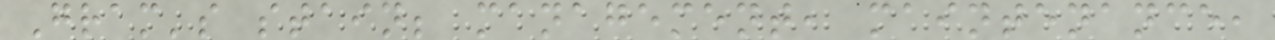Gram's stain; management, maintenance,
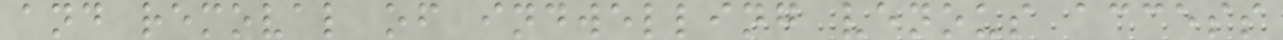and removal of indwelling venous access
